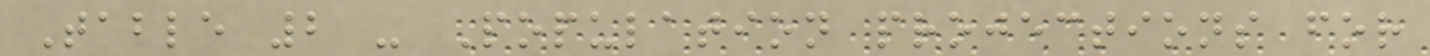Table 2 - Population projections for
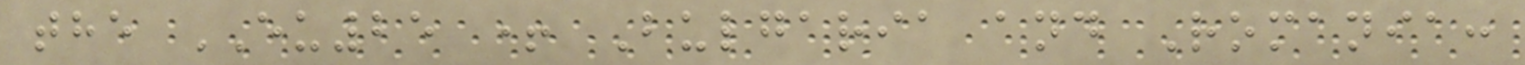the EU25 + Bulgaria and Romania:
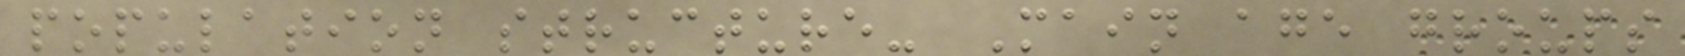population structure- Main age groups
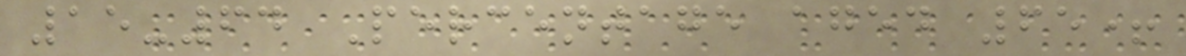15-64 Percentage aged 65+
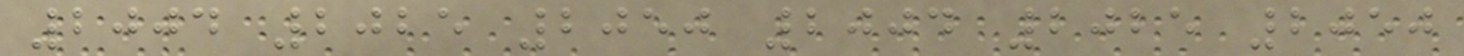2004 2025 2050 2004 2025 2050
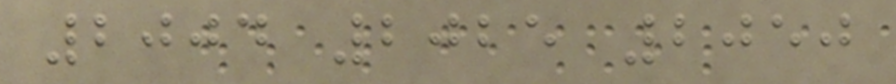2004 2025 2050
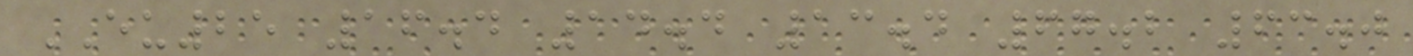EU25 16.4 14.4 13.4 67.2 63.0
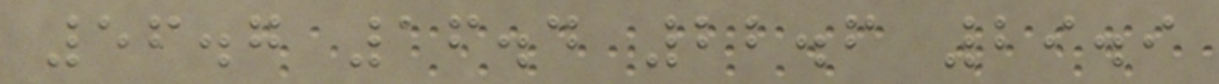56.7 16.4 22.6 29.9
